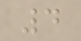4
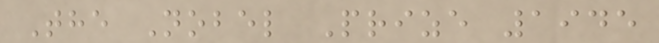The Nobel Prize 1945
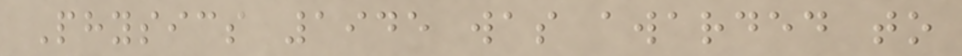Physics 1945 was awarded to
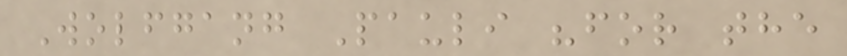Wolfgang Pauli "for the
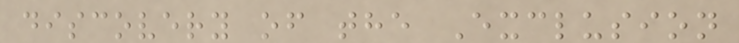discovery of the Exclusion
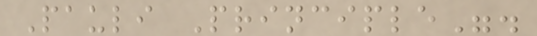Pauli Principle".
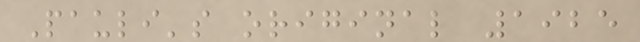Pauli's original 1925
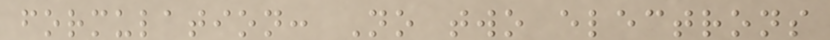formulation: No two electrons
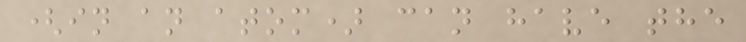(in an atom) can have the
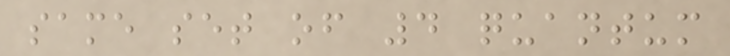same set of 4 quantum
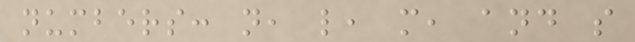numbers: n, l, m, and s
